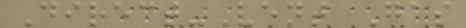Direct-Vent Gas
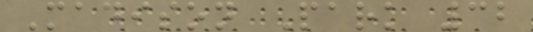Madison Park 32
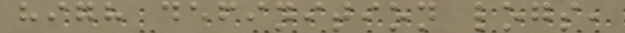high definition logs,
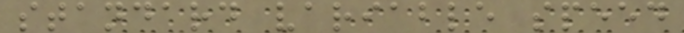standard variable speed
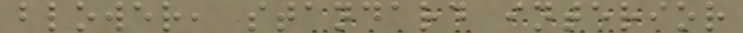blower, standard interior
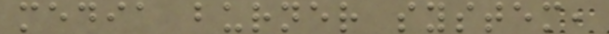media burner system,
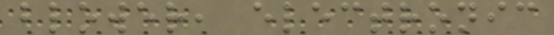blower, electronic
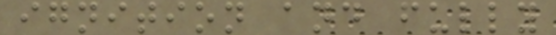ignition and fully
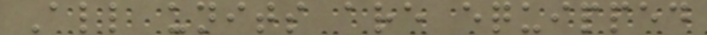All units are equipped
